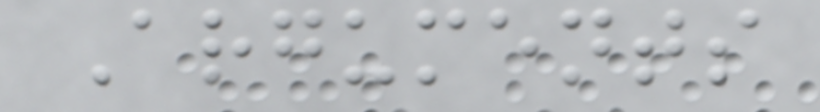Arguments
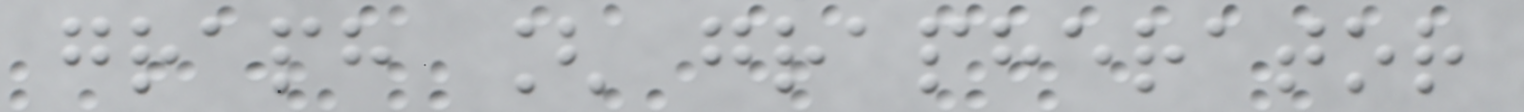graph [ grapherator
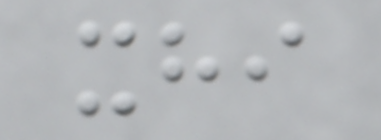xhi
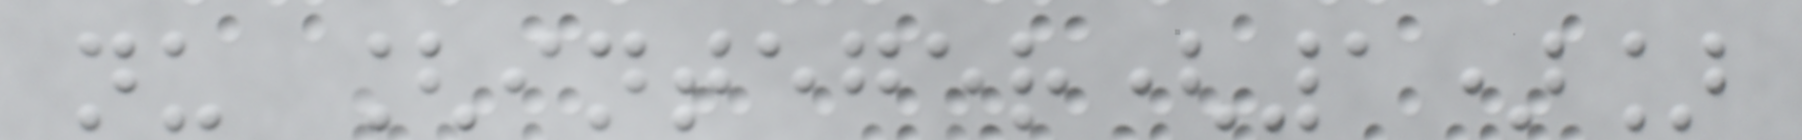nu [integer(1)]
